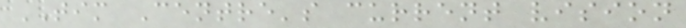TIM Centre's current vision
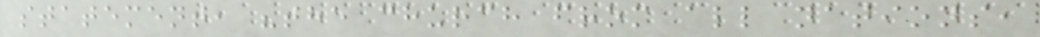statement, "the church from all nations,
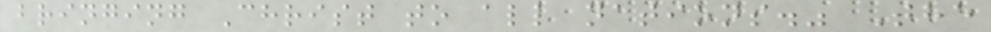bringing Christ to all nations." The
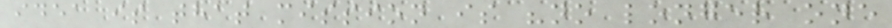idea is that mission is "no longer one
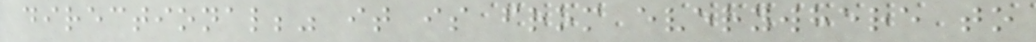directional;" it is from everywhere to
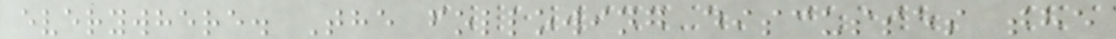everywhere. The following discusses the
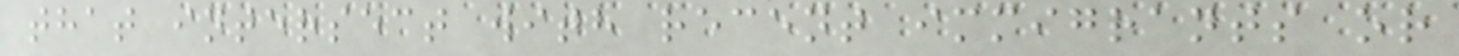that intersect with recent immigrants or
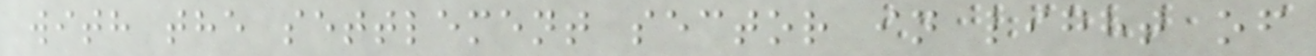with the settlement sector in light of
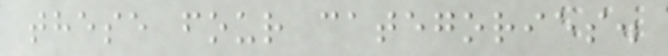these four categories.
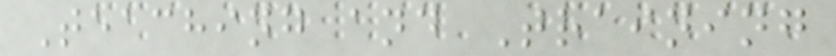Teaching and Training
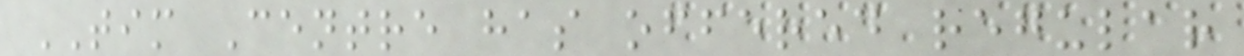TIM Centre has offered regular
